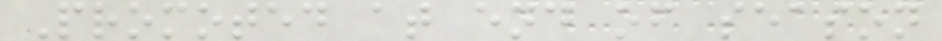Promoted at end of season
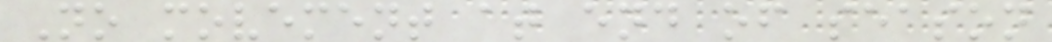No movement at end of season
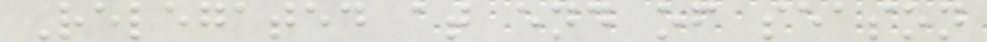Relegated at end of season
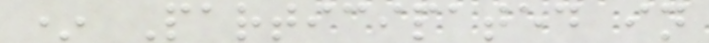* Participated in
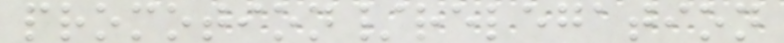promotion/relegation
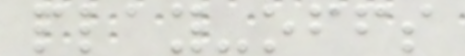play-offs
